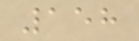158
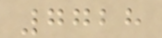7728
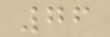76
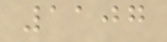1107
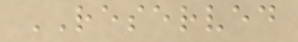RESERVED
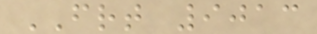FRT 9013
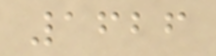1626
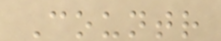Countr
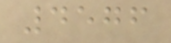4576
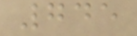745
